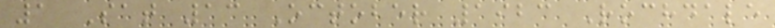1 Sat 13 October 1923 Rochdale
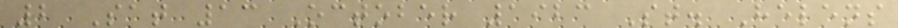2 Sat 13 October 1923 St. Helens
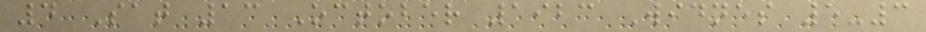4 Sat 13 October 1923 Widnes 5-3
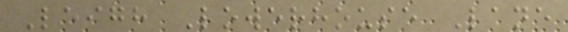Leigh Lowerhouse Lane
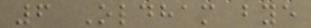6 Oldham bye
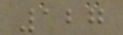127
